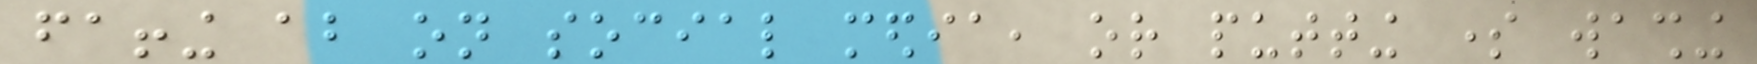faffing about on social media, or putting some washing
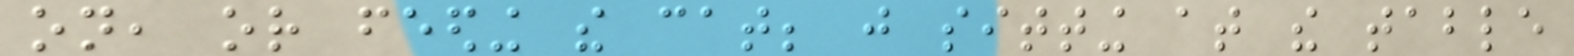on, or feeding the cat; just sitting at the table
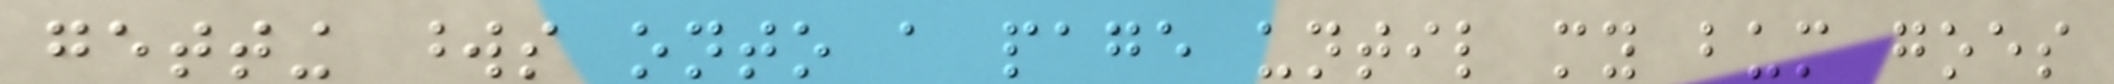getting words onto a page until my bum goes
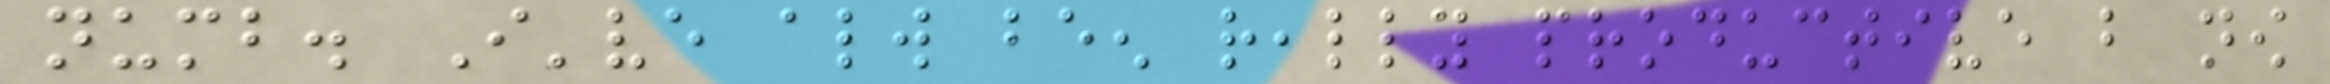numb. I've always been really productive but now
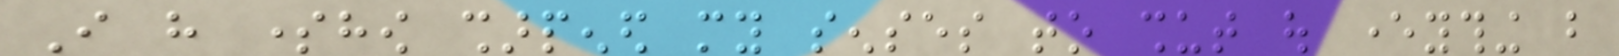I have somehow sharpened my senses to shut out everything but
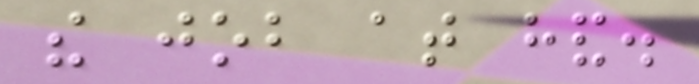the job at hand.
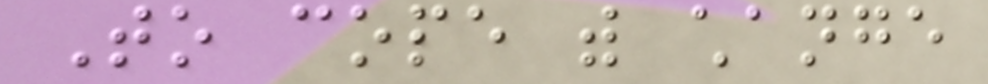To cope with change
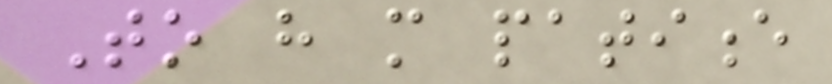To have more patience
